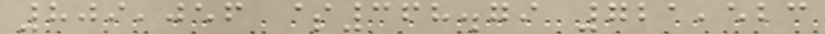809,056 $368.79 721,523
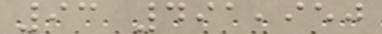93 491,950
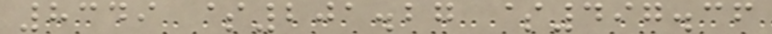8349 $201.27 $497.36
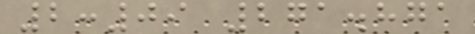2:09 271.871
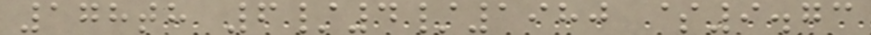178th 6/4/1980 $9.73
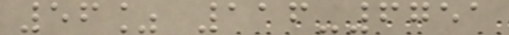56% 116-6751
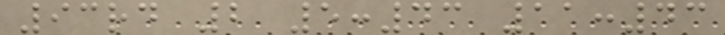93rd 2 5:43 11:43
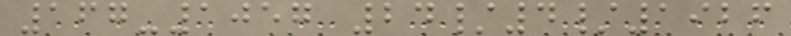167-1057 24/4/1926
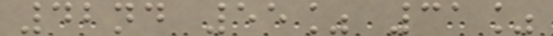42nd 55% 31%
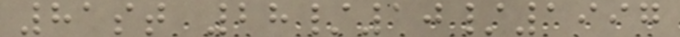81st 28/10/1997
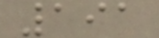191
